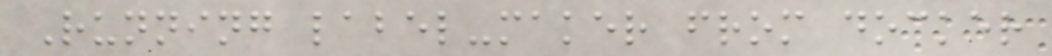Running label-maker from docker
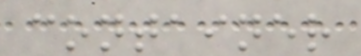container
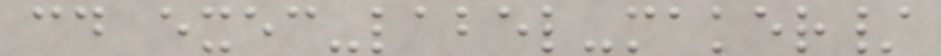cd exec-label-maker/
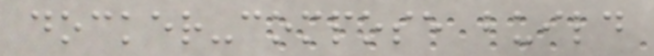docker-compose build
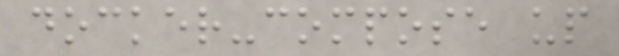docker-compose up
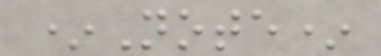*Note*
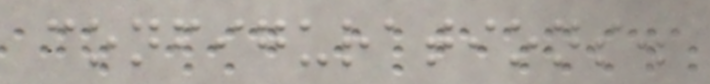configurations.
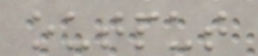output
